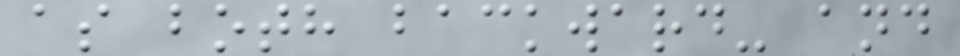as both backward- and
